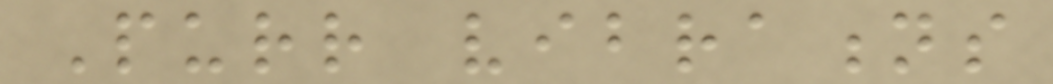Purr vibrations
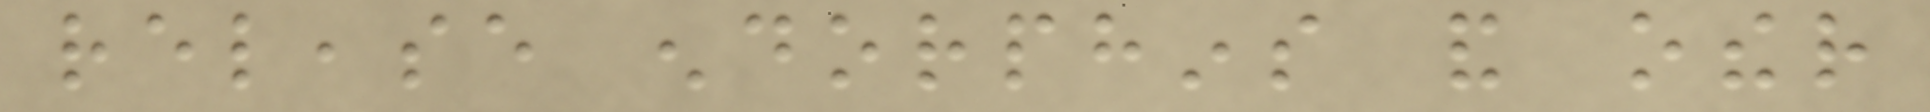release endorphins and other
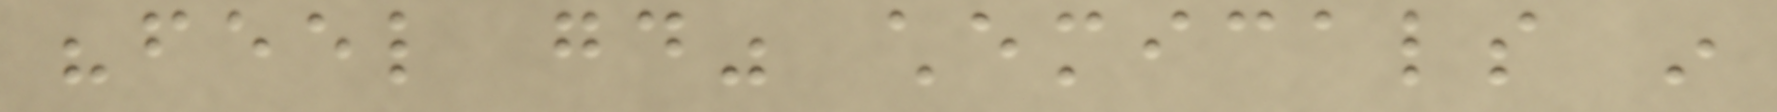"feel good" chemicals in
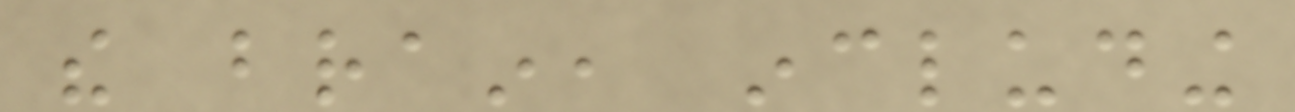the brain, including
